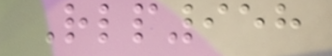Rlp958
